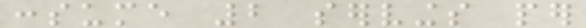consume 2 servings per
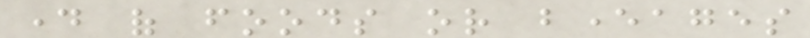day of foods or beverages
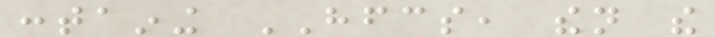containing HFCS, then the
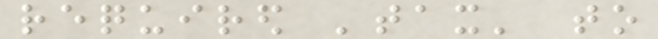required 'tax' to
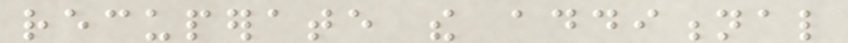recuperate the additional
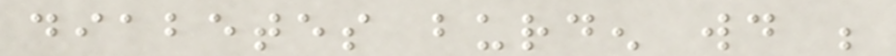diabetes burden would be
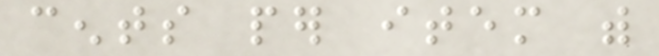cents per item with
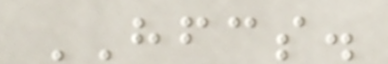HFCS.
